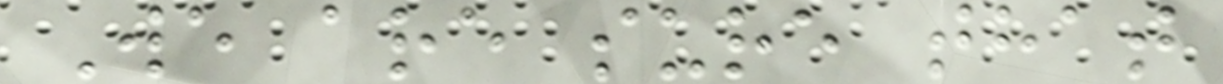We are sure that
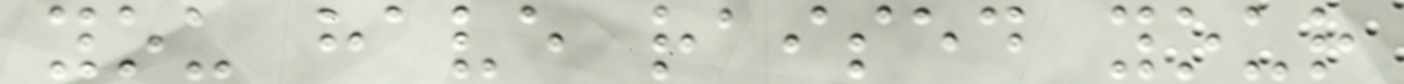you have raised your
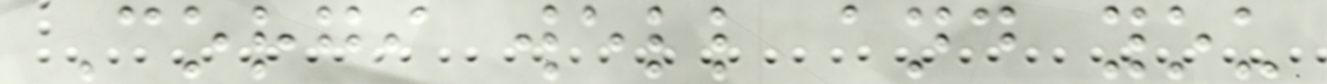Corgi well and you
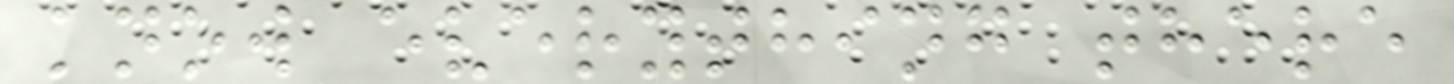know everything there
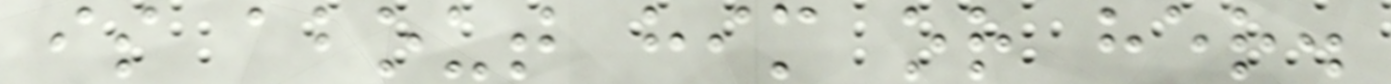is about him or her.
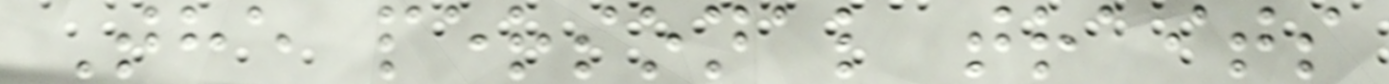The personal traits
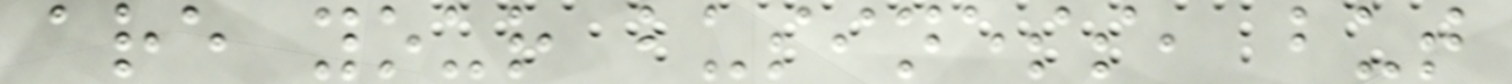are your business, but
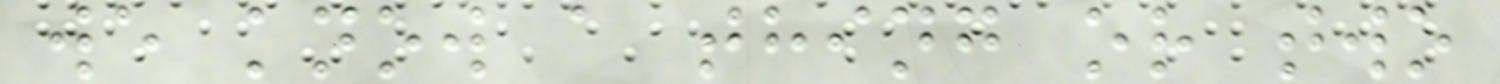we know a thing or two
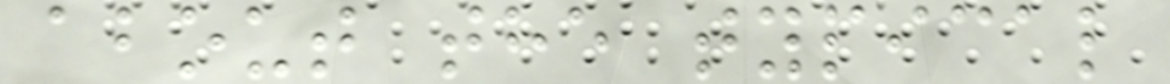about the typical
